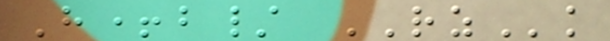H+b/ RZk
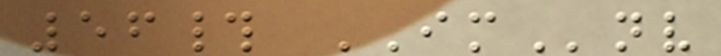56# IMnv
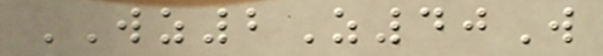WZ2Z40W
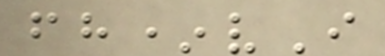fh*vI
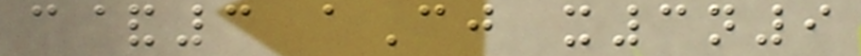c&3 aCj x3n9
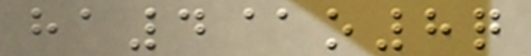ha4@o8q
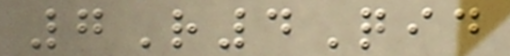7R4Qid
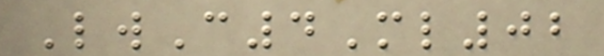LwC4Ml02
